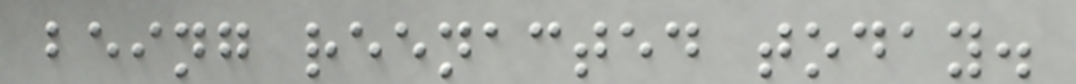being reenacted today.
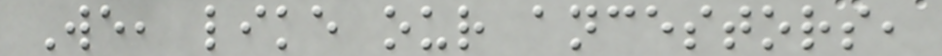We, like our ancestors,
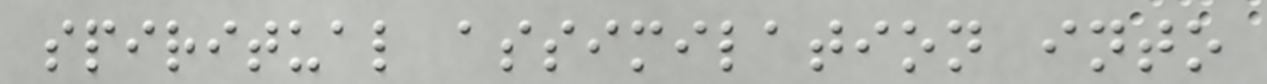spiritual assimilation into
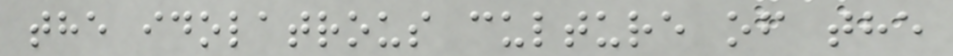the idolatrous culture of the
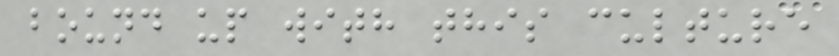bound up with this culture
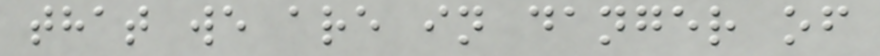that we are in danger of
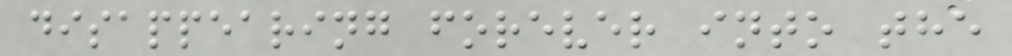disappearing forever into the
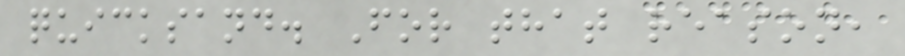quicksand. For that reason,
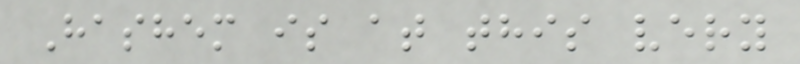Hashem is at this very
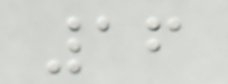16
